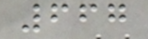667
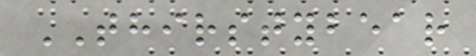THIRSTYBEAR
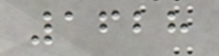1628
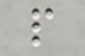p
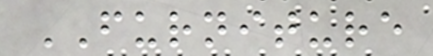FURNITURE
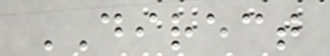DIRECT
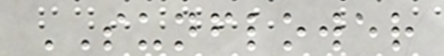SUNFLOWER
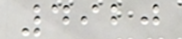4920
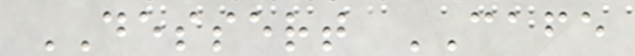DESSERT CAFE
